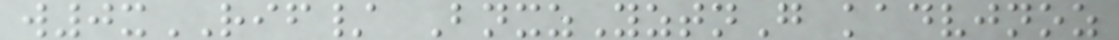w0xRIF/ BnxzYztnG kadvjnoz
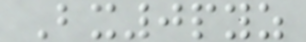Bx0pyz
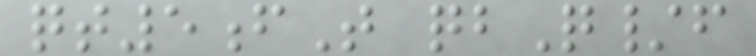qt5fT qbQ/f
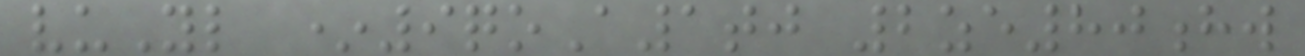vuYl *9qoA1tj 2ze80hw
